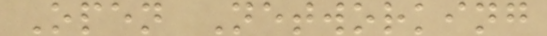Open Networking
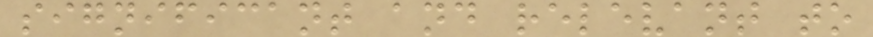significant and relevant to
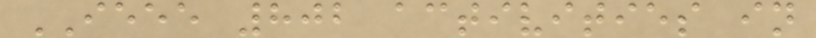IEEE 802 activities in
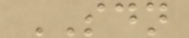SDN
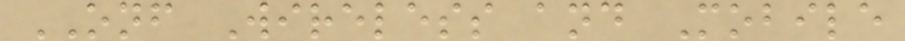ONF Wireless and Mobile
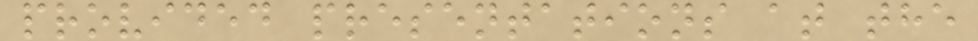provided presentations at the
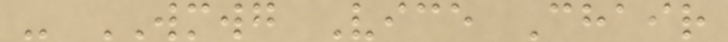- WMWG Vice Chair
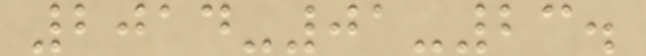2014-01-23.
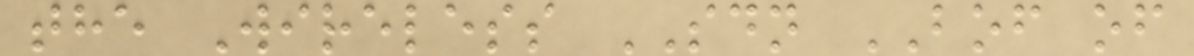the Wireless SDN BOF of
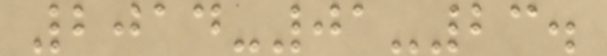2014-01-23.
